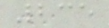235
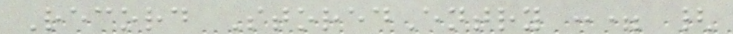Record StoredEntry := {
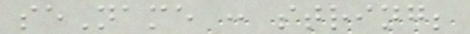seName : string;
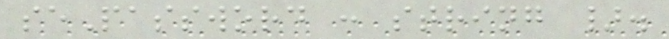sePassword : string }.
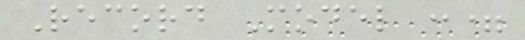Record Model :=
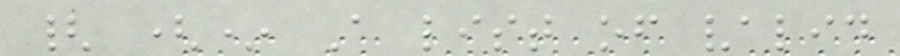{ (* A list of valid
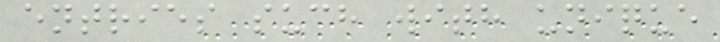entries such with unique
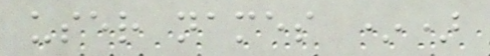user names *)
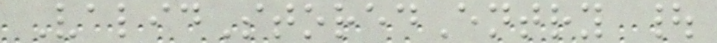ValidStoredEntry |
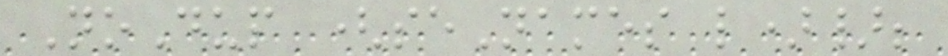NoDup (seNames l)};
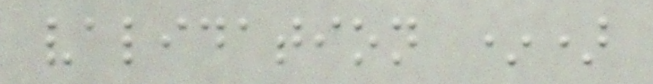validation *)
